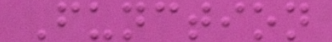Function
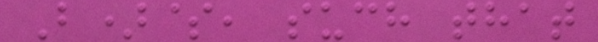B)$, such that
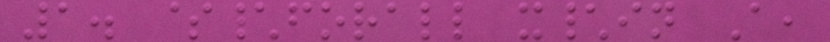1. $\forall x\in A,
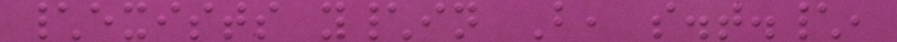\exists y\in B, s.t.\,
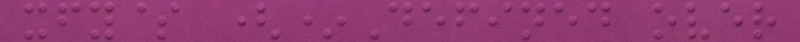xfy$ (*Defined over
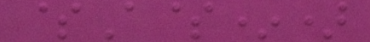$A$*)
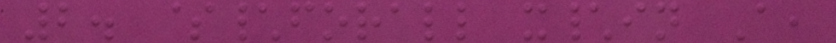2. $\forall x\in A,
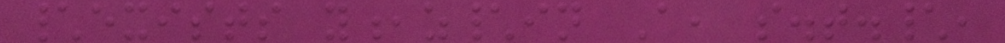\exists y,z\in A, s.t.\,
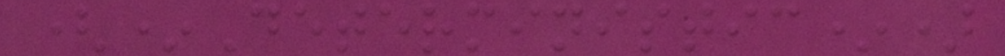(*Deterministic*)
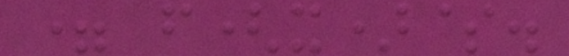= f(x)$.
